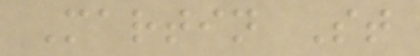Martin St
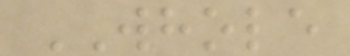WHOLE
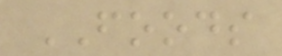FOODS
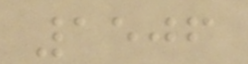1506
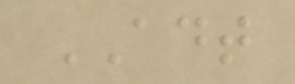ADT
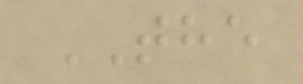THE
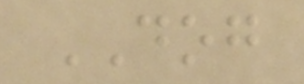DOG
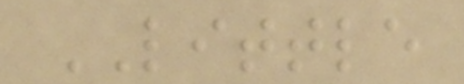LITTLE
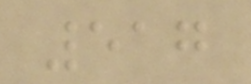517
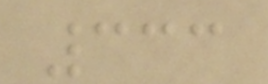333
